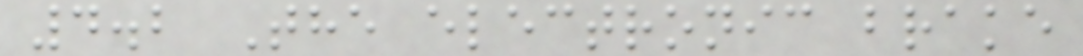4.2 The electronic brake
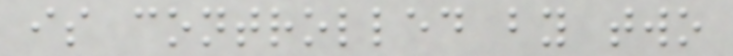is controlled by two
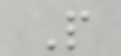P
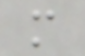m
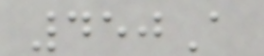450A
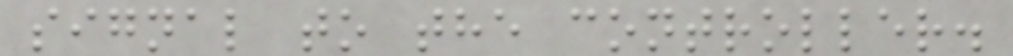signal to the controller.
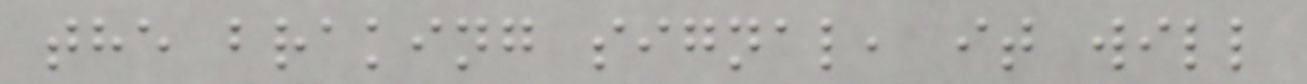the braking signal, it will
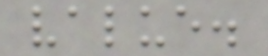value.
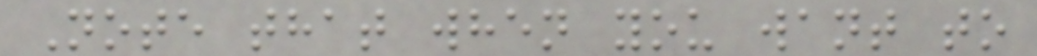Note that when you want to
